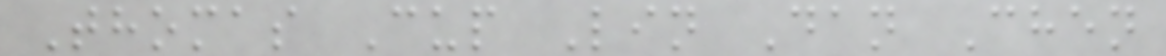Thomas Cup Lin Dan Chen
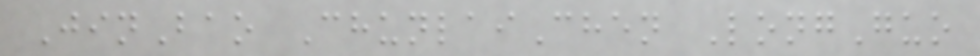JinBao ChunlaiChen LongGuo
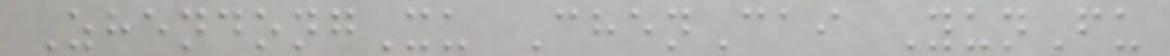ZhendongXu ChenCai YunFu
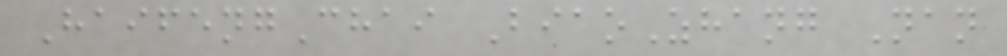HaifengChai BiaoZhang Nan
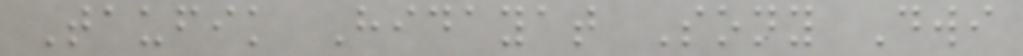Taufik Hidayat Sony Dwi
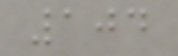104
